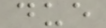due
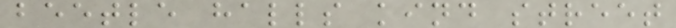beetle halls kind street
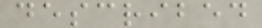described
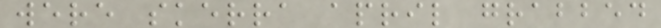were skerra april grabbed
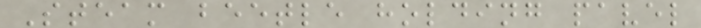Steam beetle holding pavel
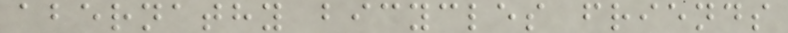abernathy bicycles friends
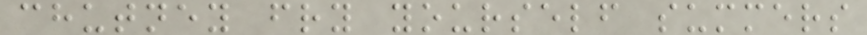chutney fry yourself summers
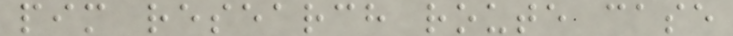pim research route case
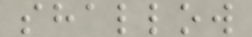shallow
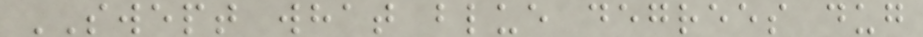SWEPT what blue degrees dug
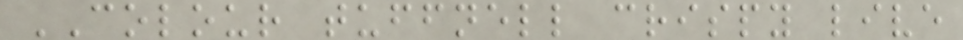COLOUR tuffnell crispy live
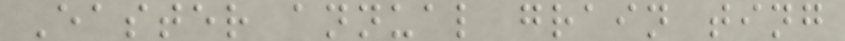Easter annual grain ting
